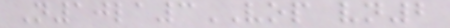N10la3VOP vn2
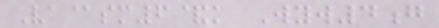Va@sm6&k Wyw4g
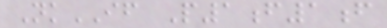NkIF P1f1f
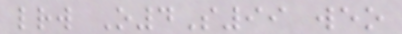lrw O4S99 weo
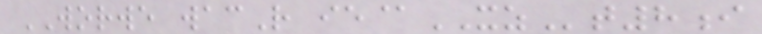WORWE wacR ie@XZt8i
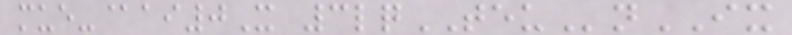mue-@ai0X 3lqTEUnIX
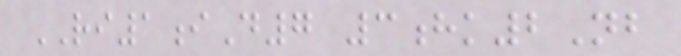RI1iD7 3hk2Nb
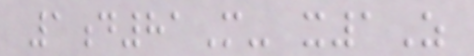1d81M- x1Z
